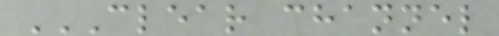CLEAR CHANNEL
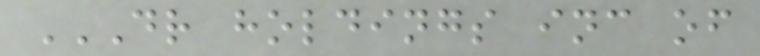DR HOLDINGS INC OF
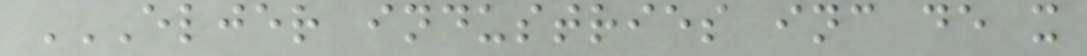ELJER INDUSTRIES INC DE X
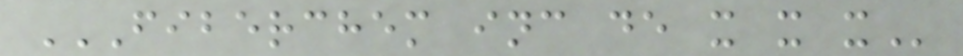FIBERCHEM INC DE X X X
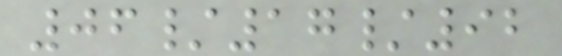06/17/92
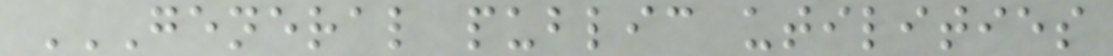GENERAL PUBLIC UTILITIES
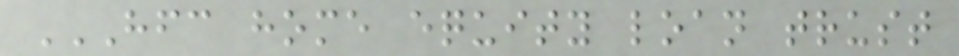HFC HOME EQUITY LOAN TRUST
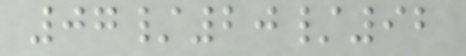07/20/92
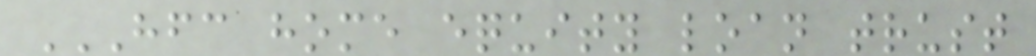HFC HOME EQUITY LOAN TRUST
